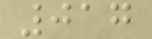017
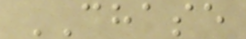CHASE
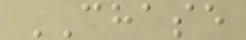CHASE
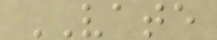VATE
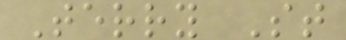Terry St
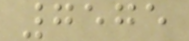7575
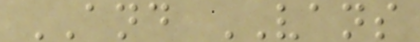AND VANS
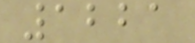1221
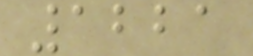1221
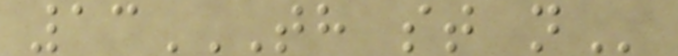13TH ST N
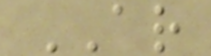AR
